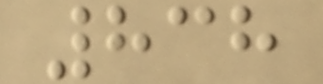838
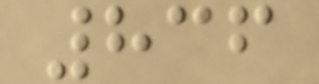836
